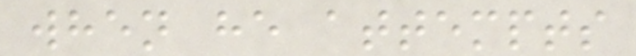when he attempts
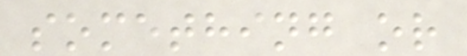something or
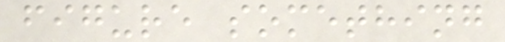figure something
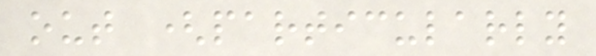out (particularly
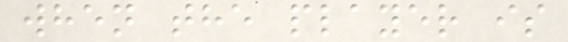when the player is
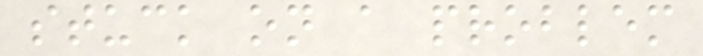stuck on a problem
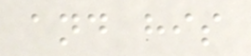and his
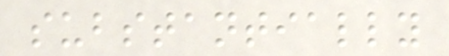substantially
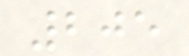205
